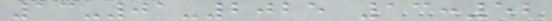13-01-2025 13:52
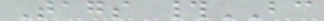Tags #BC
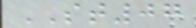ST07
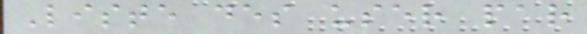Liste des user par
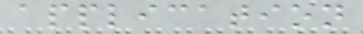application
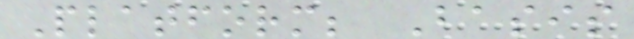Platform; Basis
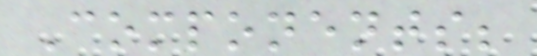Components;
